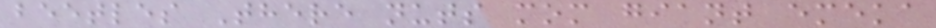beetles There nuts mom giant emeka
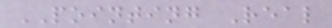POINTING Real
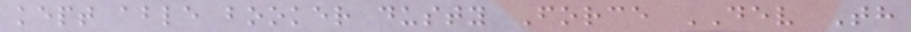kept able booker dusty Force DEV Th
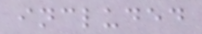included
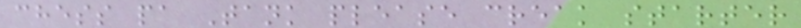chess pa Tank please creak starter
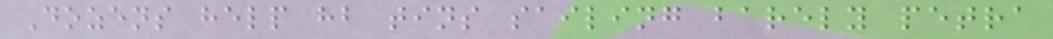Dozens help hb tins sailing barely petra
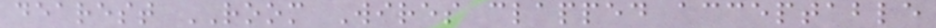dearest ROOM Wires clapped acceptable
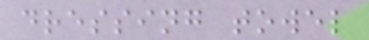dressing towel
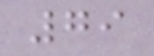79
